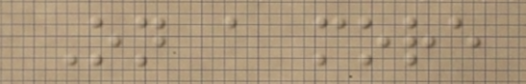On a more
